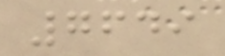7649
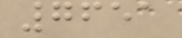7651
